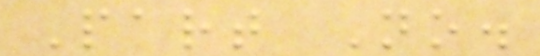Part No.
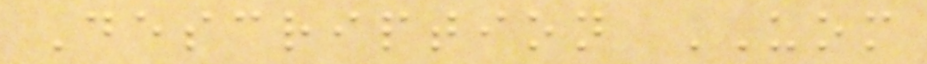Description UOM
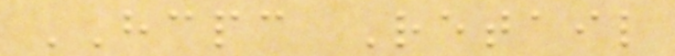HCPC Retail
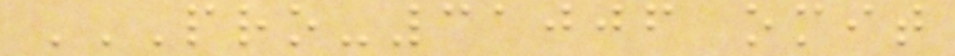PRO-31006 OMIT
